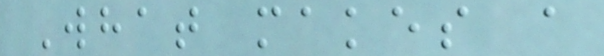What makes a
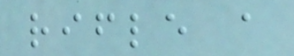rifle a
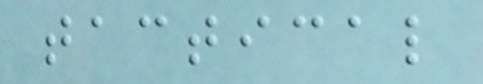tactical
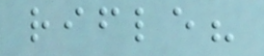rifle?
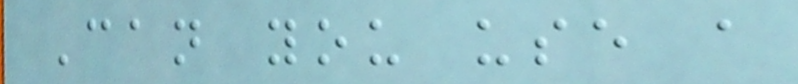Can you use a
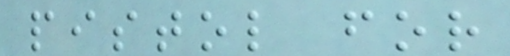pistol for
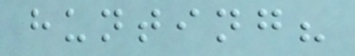hunting?
